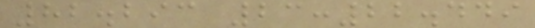82.293 23:22.449
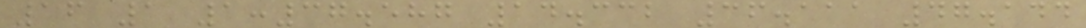16 1 1:37.587 14.332 36.111 47.144
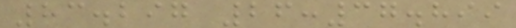83.297 26:37.899
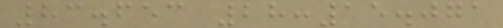83.653 28:15.071
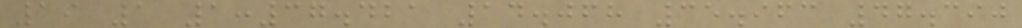19 1 1:37.421 14.068 35.963 47.390
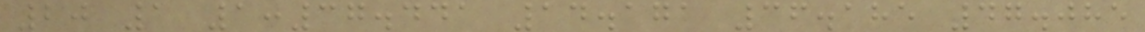20 1 1:37.441 14.171 36.185 47.085
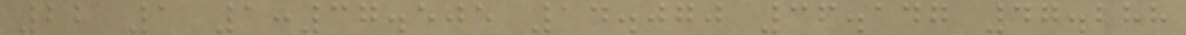22 1 1:37.505 14.070 36.147 47.288
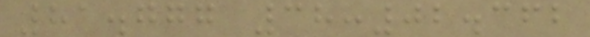81.777 38:02.362
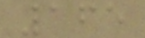165
